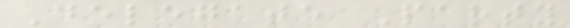Delegate Party
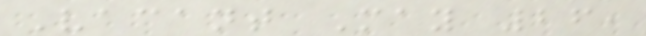Vacant May 26,
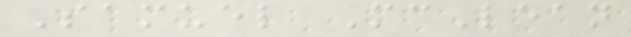Samuel McLean
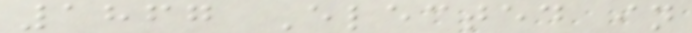1867 Elected in
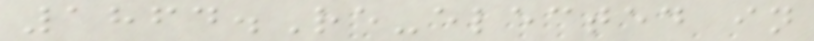1864.Re-elected in
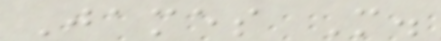James M.
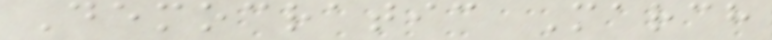Democratic March
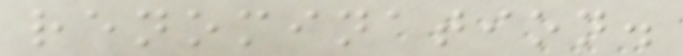renomination.
